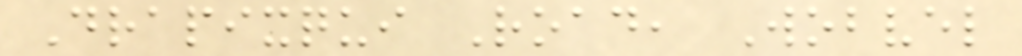Drapixqui Road, Wobvel
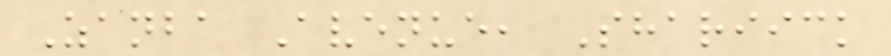Zanba Avenue, Shariick
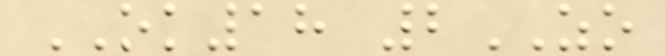OK18 2ZO
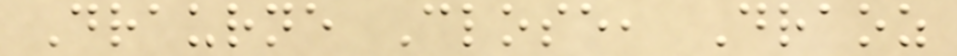Draurne Close, Draoz
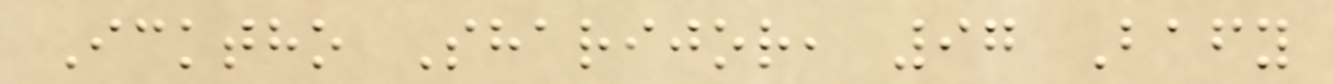Icktho Sharijor, 97 Bafy
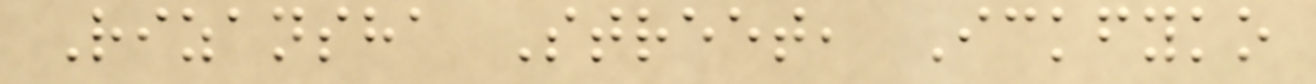Rizansha Street, Ickfyko
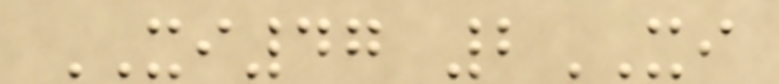XI47 2XI
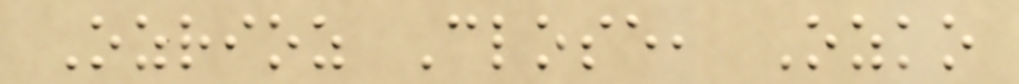Ozrioz Close, Ozko
